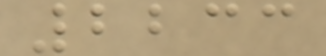2233
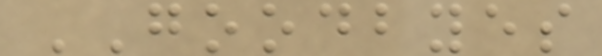GOODBYES
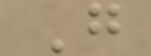G
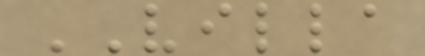VILLA
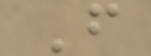F
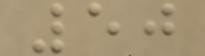50
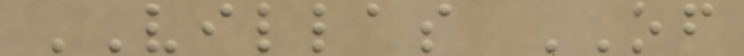VILLAS OF
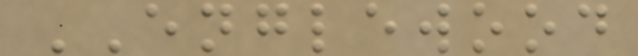ENGLEWOOD
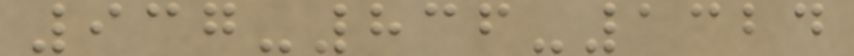937-836-1324
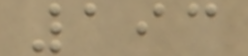193
